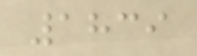1839
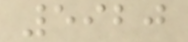5920
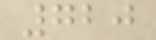720
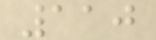110
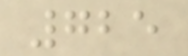725
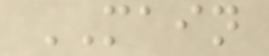MAIN
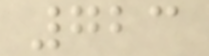723
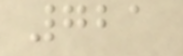721
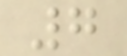7
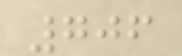706
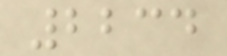2234
